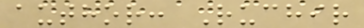author: Ruchir
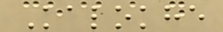Kalokhe
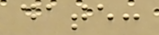date:
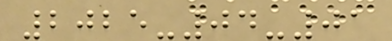2025-04-01
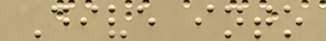Dive into
